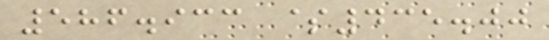586.933 $435.00
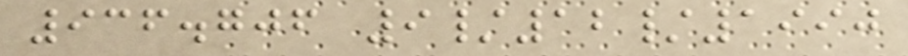936.706 9/12/1990
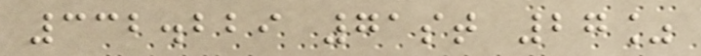332.229 71st 27%
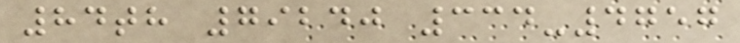84th 79240 334-4757
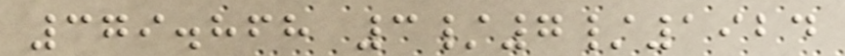379.868 3/7/1924
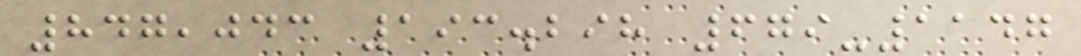847,043 193.298 679-1147
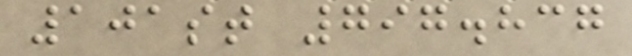101st 797.837
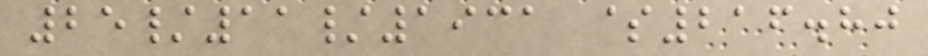25/11/1931 $216.80
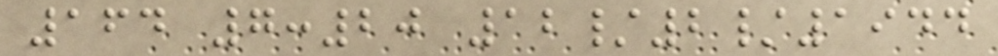164 7:20 12/2/1944
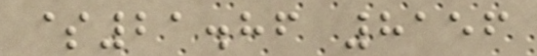$21.86 8156
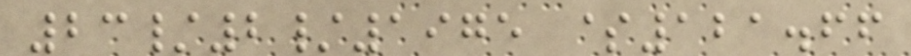23/2/1975 $121.66
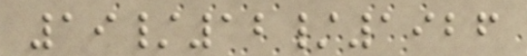19/12/1926
